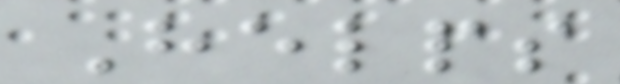Helps
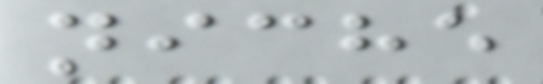niche
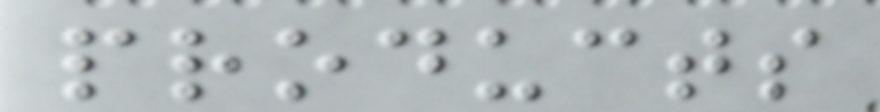products
